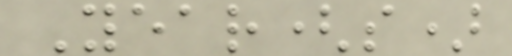Year(s)
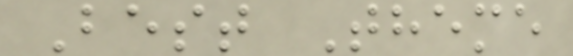Best Theme
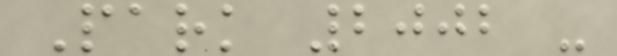Park 2002 -
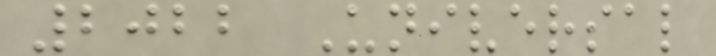2022 Universal
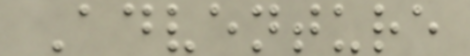Adventure
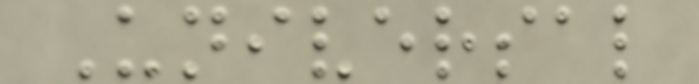Universal
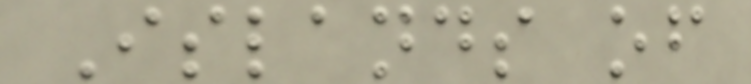Islands of
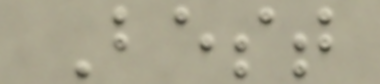Best
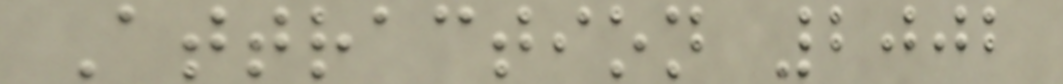Attraction 2002
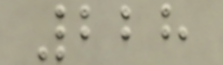228
